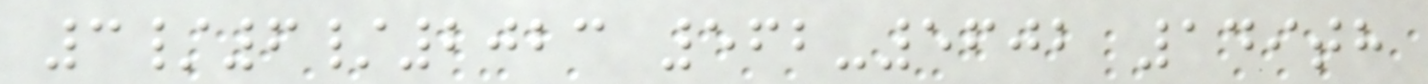3/6/2023 562-5602 149th
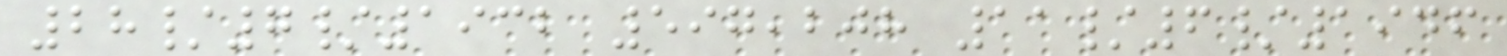28/7/1932 597,208 11/6/1946
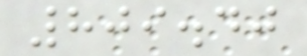809.40
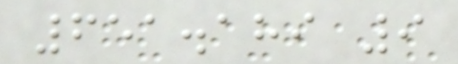651.189 9
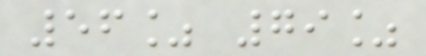56% 79%
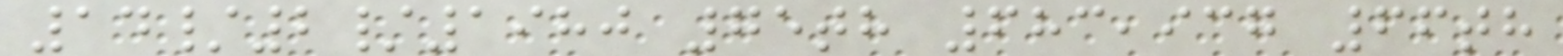14/2/1980 75th 683,937 66th
